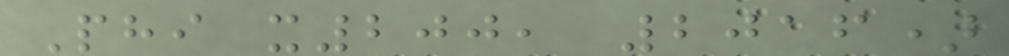Phi x200, 2016)
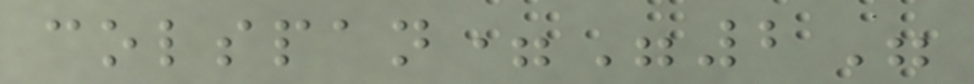colspan="2"
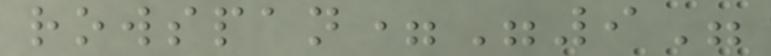rowspan="9"
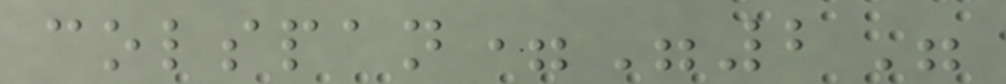colspan="2"
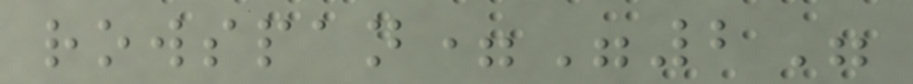rowspan="2"
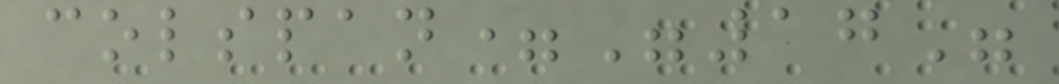colspan="17"
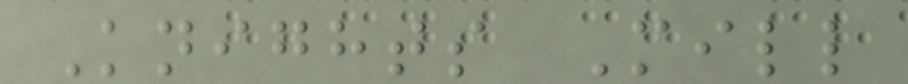Knights Mill
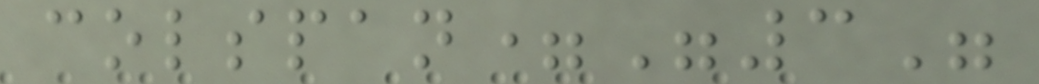colspan="3"
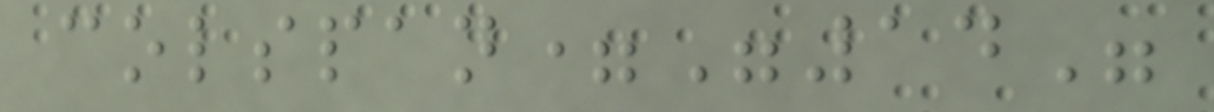colspan="14"
